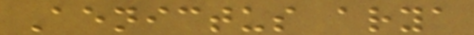Aenictus arya
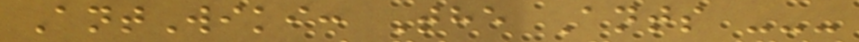AntWiki: The Ants ---
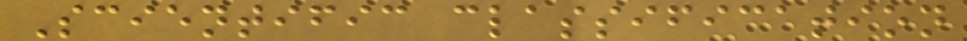Scientific classification
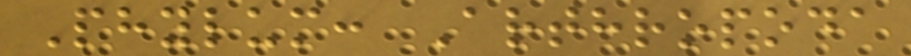Phylum: Arthropoda
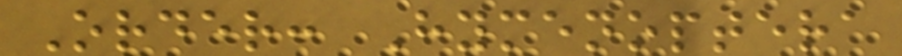Order: Hymenoptera
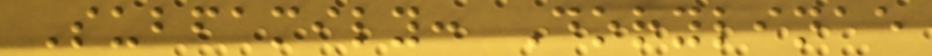Subfamily: Dorylinae
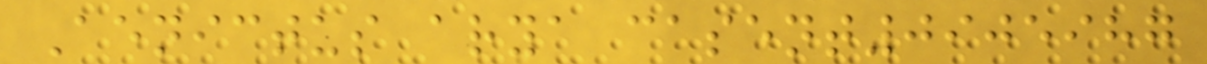Aenictus arya casent0905987
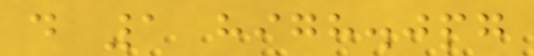d 1 high.jpg
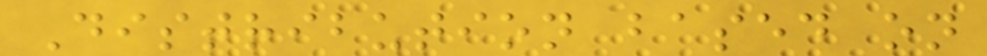Distribution based on
